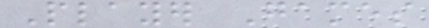Player Games
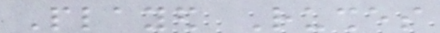Played Rushes
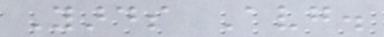Yards Avg.
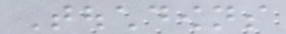Touchdowns
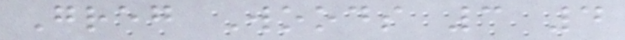Greg Woods 3 4
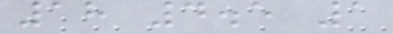18 4.5 1
